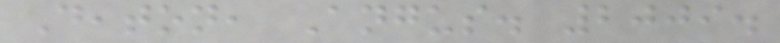Deaton, Angus. 2009.
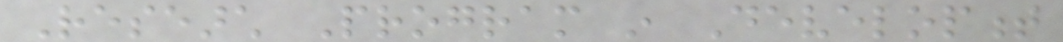Research Program in Development
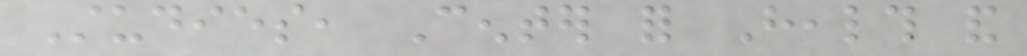Studies, Center for Health and
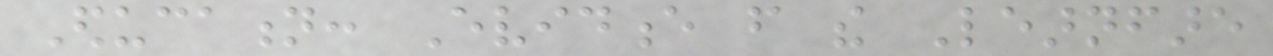Education: Evidence from the Learnfare
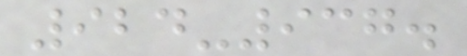924-937.
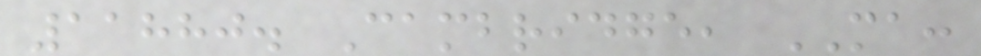11880. Cambridge, MA:
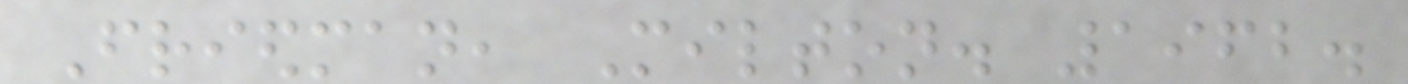Friedman, Milton. 1962.
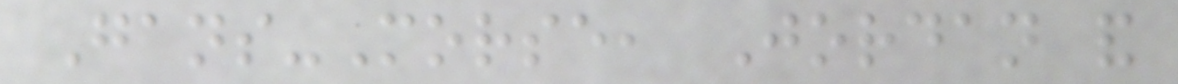Gans-Morse, Jordan and
